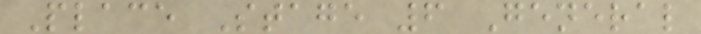Place Stage 6 General
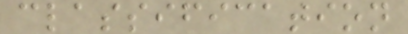classification
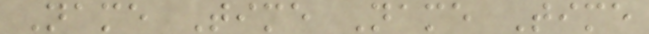Name Time Name Time
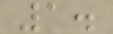1.
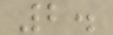2.
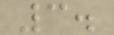3.
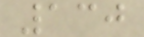130
